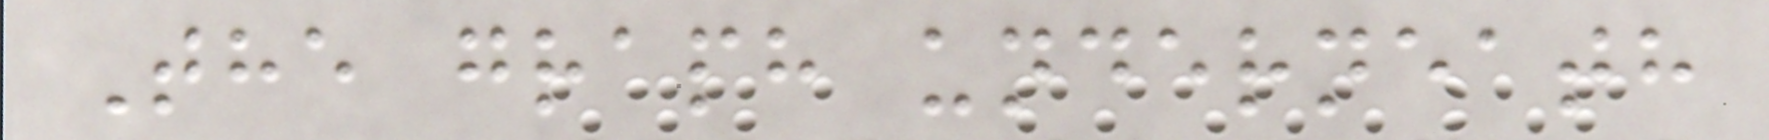The graph underneath
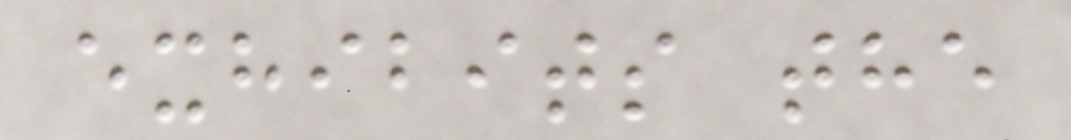exhibits the
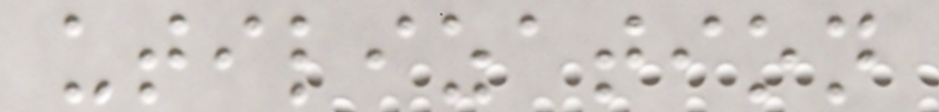utilization
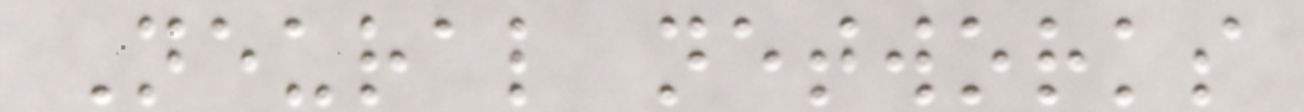Neural networks
